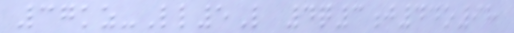37kz-Ll5L 4q3j44o98
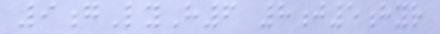9gLyH6 8j5hyr
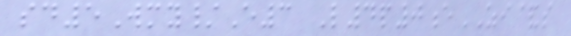sd5Wmy/E3 L4p0eZI&s
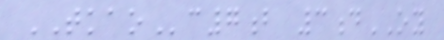TKAOc7b 3dOY
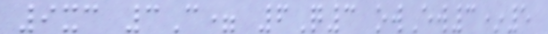9xc 3C= 6Q3 owEw3*5
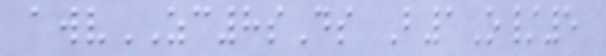awvZC8sDs B1O/5
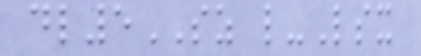dl5SZ l-Lsx
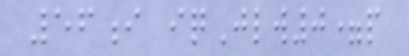56i iqJlw0=p
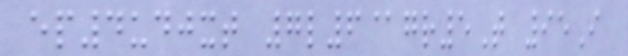ep4udjxt 7l6@gr5T 95I
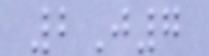2J7
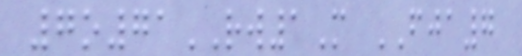7o71RW1M FJA7
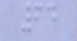64
